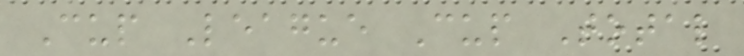Cup League Cup Total
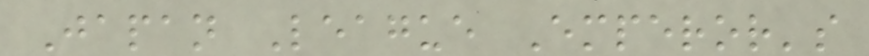Japan League Emperor's
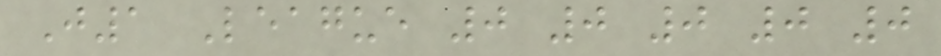J1 League 0 0 0 0 0
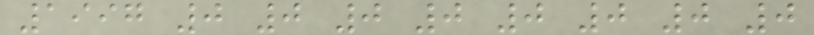1997 0 0 0 0 0 0 0 0
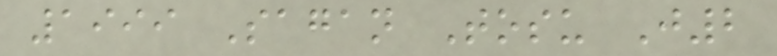1999 Sagan Tosu J2
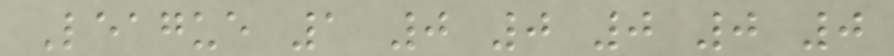League 1 0 0 0 0 0
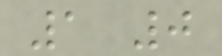1 0
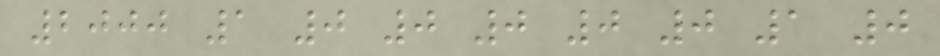2000 1 0 0 0 0 0 1 0
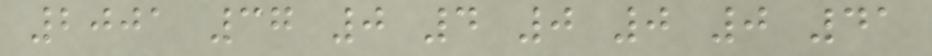2001 37 0 4 0 0 0 41
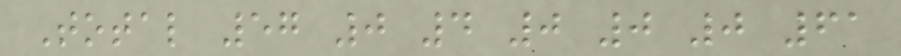Total 57 0 4 0 0 0 61
